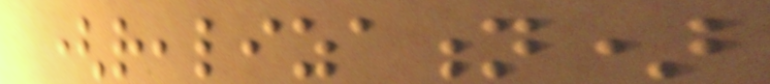(realization)
